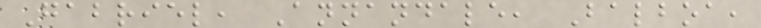Gabriel, Annandale, Balboa,
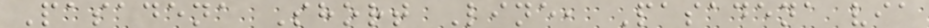Pasadena Short Line, Pasadena via
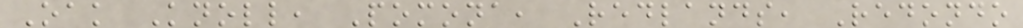Oak Knoll, Pomona, Redlands, Redondo
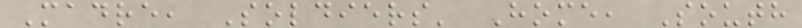Madre, Soldiers' Home, South
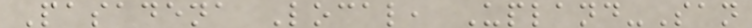Pasadena Local, Upland-San
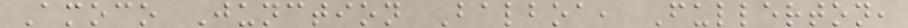Amoco Junction Balboa, Fullerton,
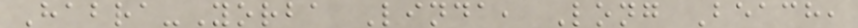Habra-Yorba Linda, Long Beach,
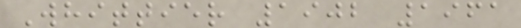Whittier 1902 1961
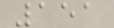151
